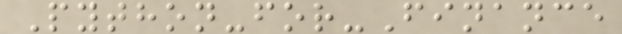Python-for-Finance
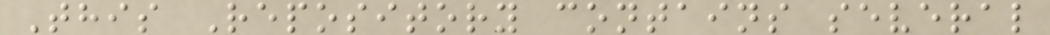This Repository contains several
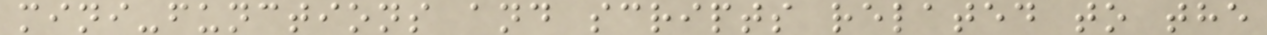mini-functions and scripts related to the
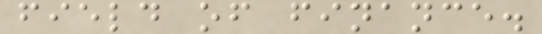field of finance.
